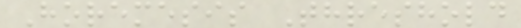Horemesis Threshold
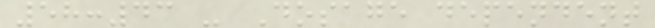58:43 - Dosage dependent
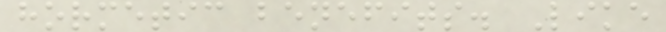hormetic benefits. Like
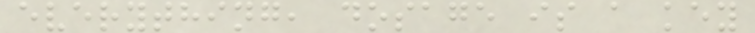everything, dosage is a key
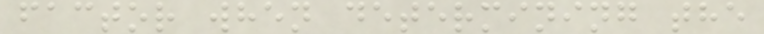factor when determining the
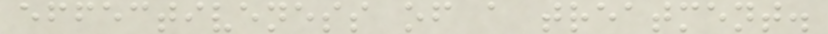effectiveness of a treatment.
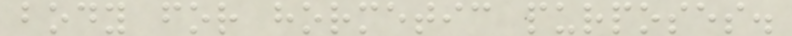body for hormetic purposes.
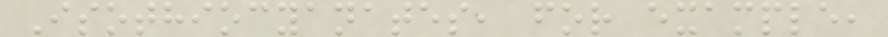Isothiocyanates, for example,
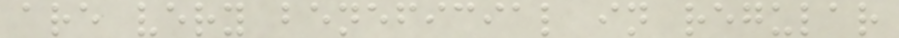are very beneficial in regular
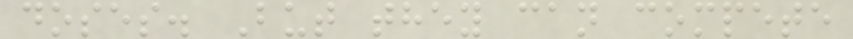doses. But they can compete
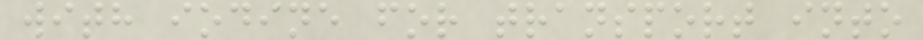with iodine for transport into
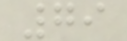79
